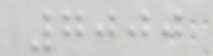7000
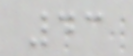43
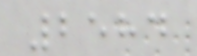2584
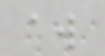aw
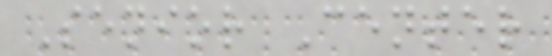Senior Center
